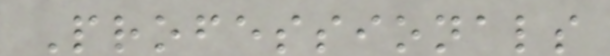Professionals
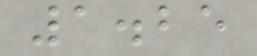1.25
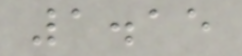1.15
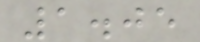1.05
